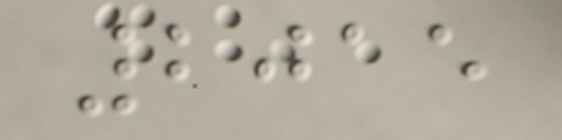2015
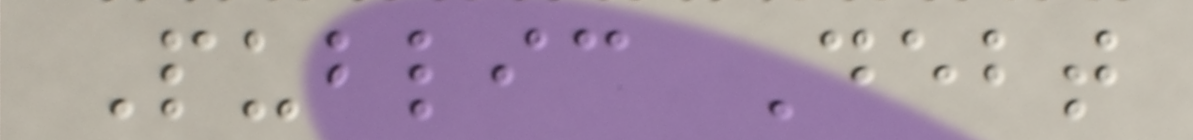Public Debt
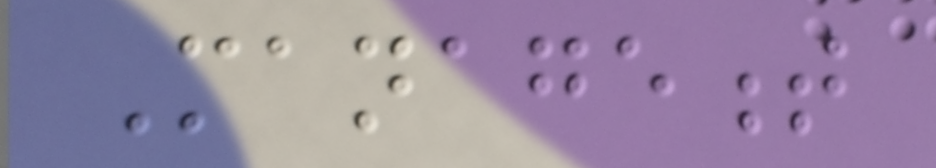Management
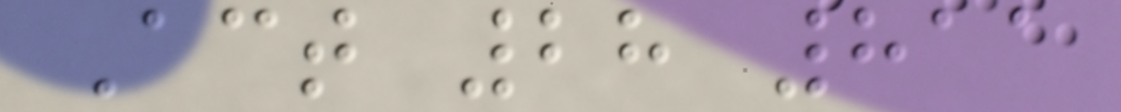Act 28 811
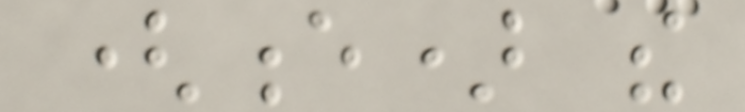(e) the
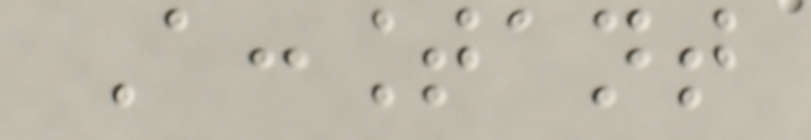Accountant
